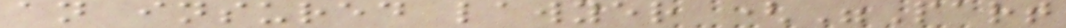an insured lawyer ("Part
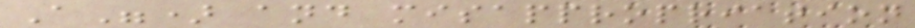A") and misappropriation
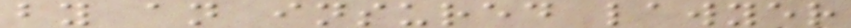by an insured lawyer
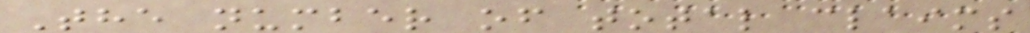The number of total claims
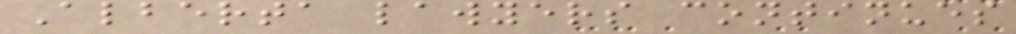Alberta lawyers continues
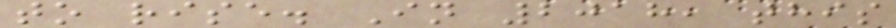to rise. In 2018, this
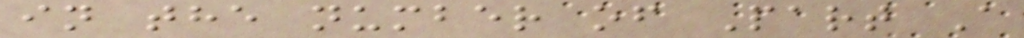in the number of Part A
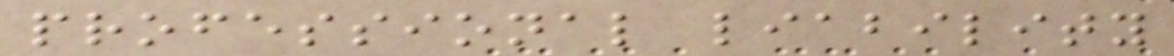professional liability
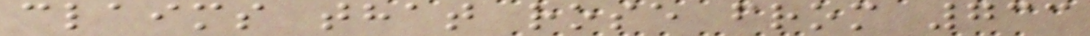claims that rose from 733
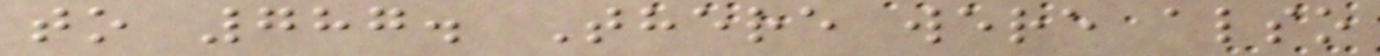to 787. There were also
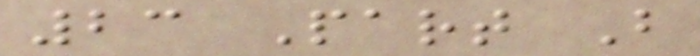23 Part B
